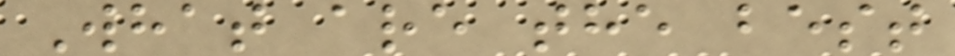What are the best
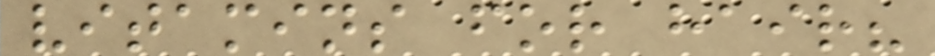vitamins for hair?
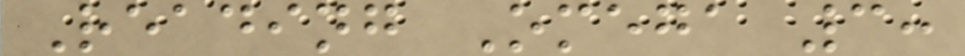Reading Omega 3:
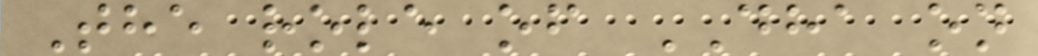The role of DHA on
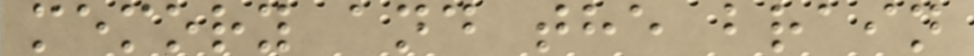memory and the brain
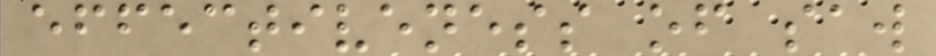effectiveness of saw
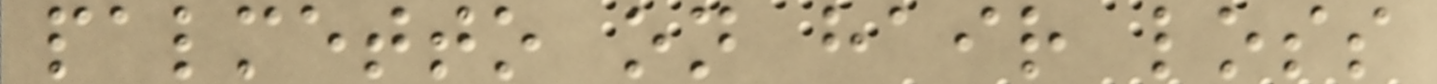palmetto on hair loss
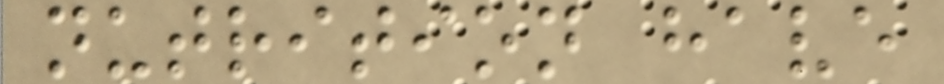nutrition have
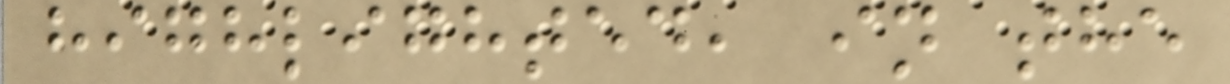highlighted, in the
